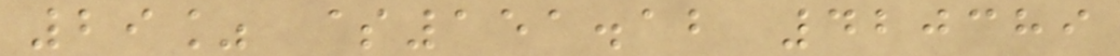29% $151.12 420389
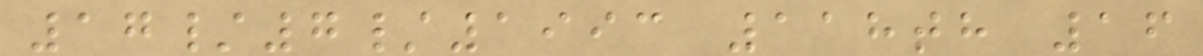17/7/1993 118th 16
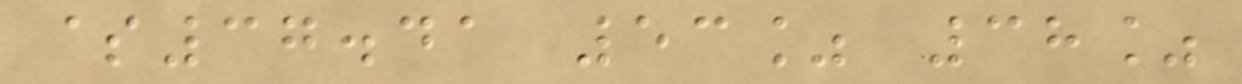$37.41 53% 38%
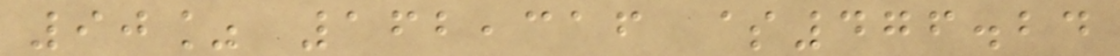90% 162,316 $476.24
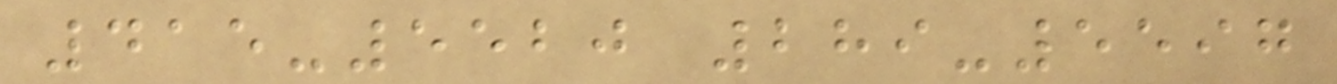415-5520 289-5597
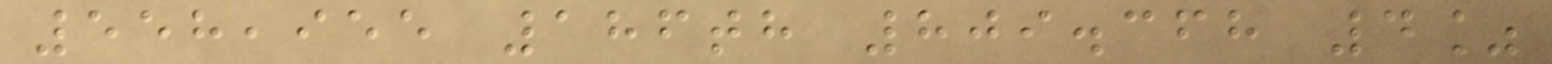558,955 186th 809.368 4%
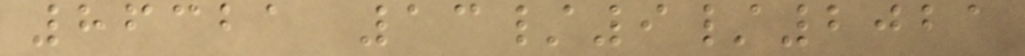86321 13/9/2021
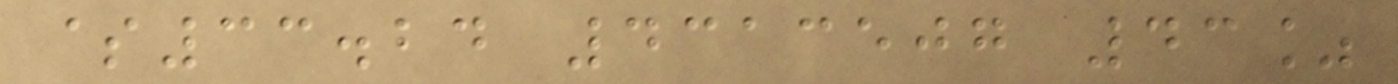$33.24 4313507 43%
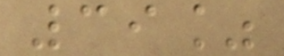39%
